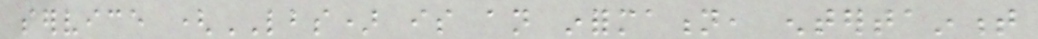service (LBS) is an information, entertainment
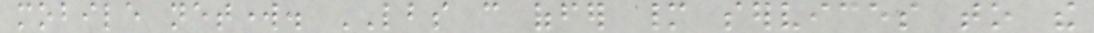mobile network. LBS can offer many services to the
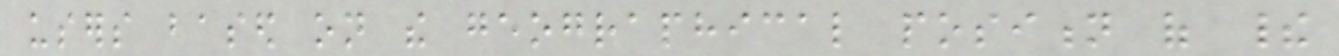users based on the geographical position of their
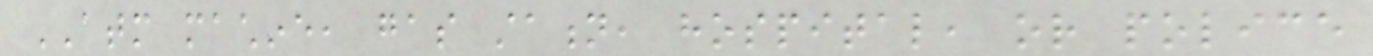ATM machine, gas station, hospital, or police
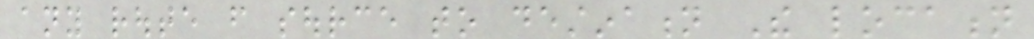any route from source to destination The location
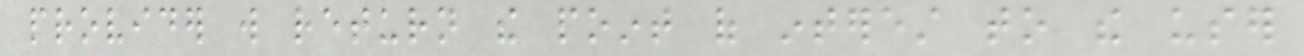provider will return the point of interest to the user
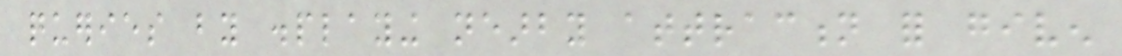queries by displaying nearby attraction for given
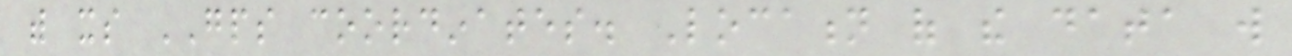with its GPS coordinates. Location of the data will
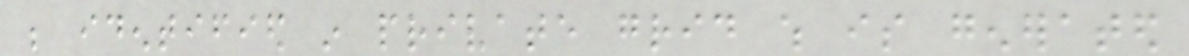be identified in private grid which is generated
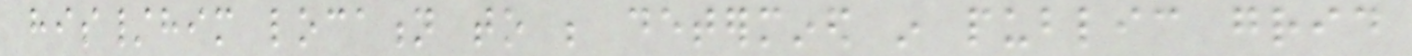his/him location to be determined in public grid
